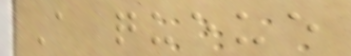A queue
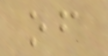of
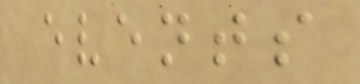events
